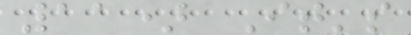11) It's
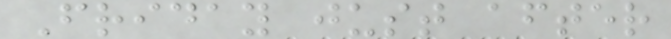Friday just after
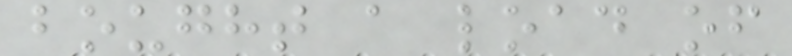bought a load of
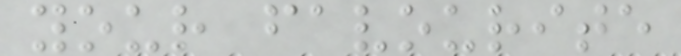your favourite
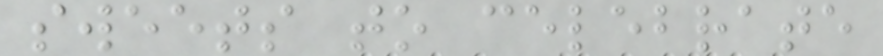sweets to celebrate
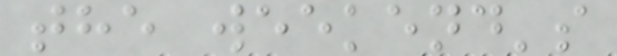the weekend's
